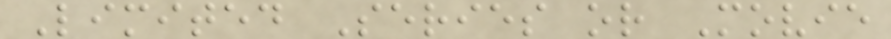Limited Series or Movie
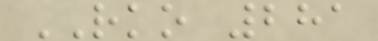RKO 281
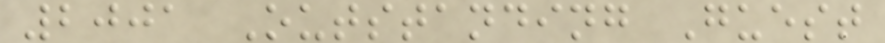2001 Outstanding Guest
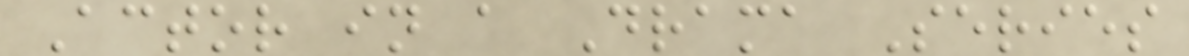Actor in a Drama Series
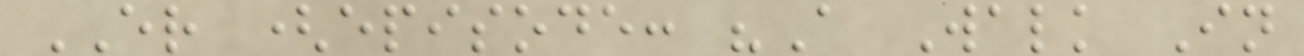ER (episode: "A Walk In
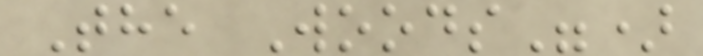The Woods")
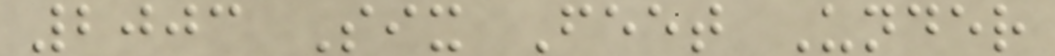2003 Six Feet Under
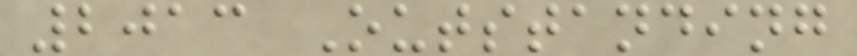2013 Outstanding
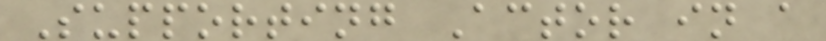Supporting Actor in a
